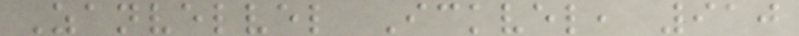Zanvelvel Ickvel, 910
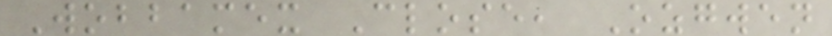Wobbamex Close, Ozgwen
